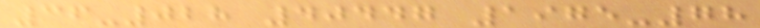36-028 40447 1975-78
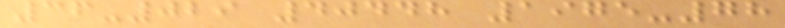36-029 40448 1975-78
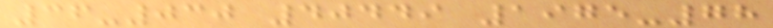36-030 40449 1975-78
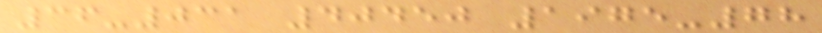36-031 40450 1975-78
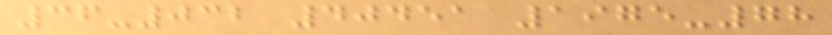36-032 40451 1975-78
